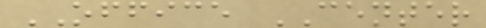OFFICE CENTER
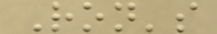Ron's
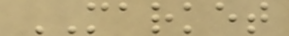MARKET
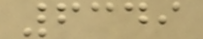6349
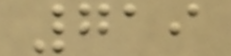719
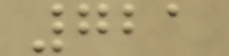721
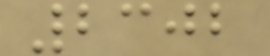2302
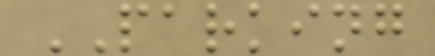PARKING
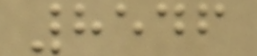8546
